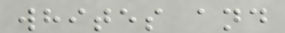whites and
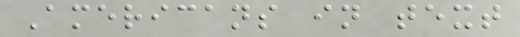Americans in text
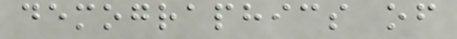demographics of
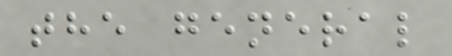the general
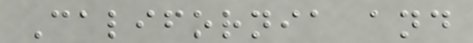California and
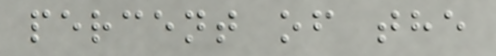percent of the
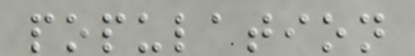population
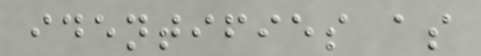identifies as
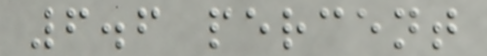6.6 percent
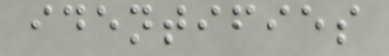identifies
